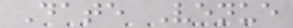Date Venue
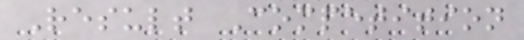Result Competition
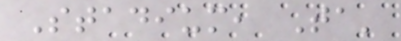Stadium, Ta'
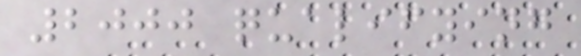2000 qualifying
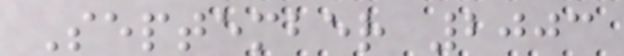September 2003
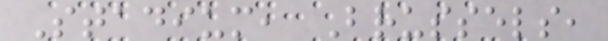Stadium, Brussels,
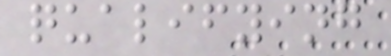qualifying
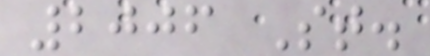2006 St.
